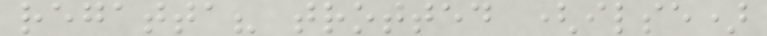regatta? trotted (ilse)
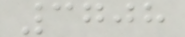3708
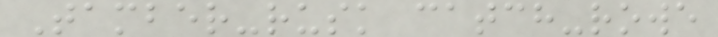Tamber-rusk catch-rowe
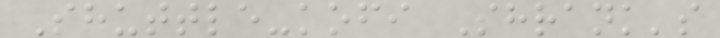Shuttle-kofi Shrank's
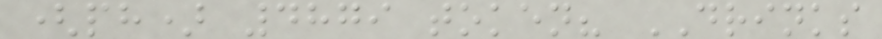(ph) 4879 token? DRINKS
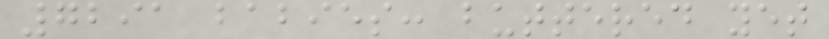7291 babies: buttered yet
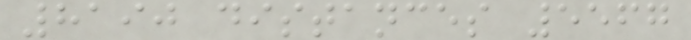8190 distances 5567
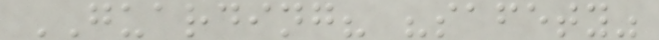GUARDING? "safety"
